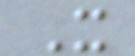X
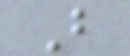B
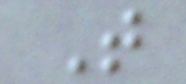T
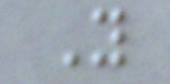Y
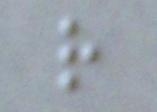r
